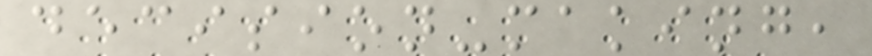decision-making,
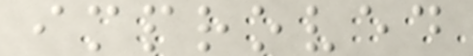improved
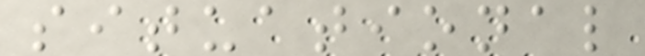situational
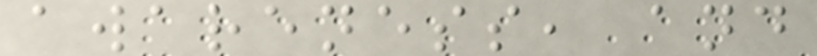awareness, and
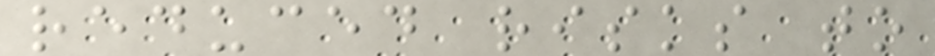reduced risks to
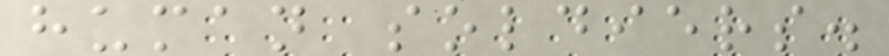human soldiers.
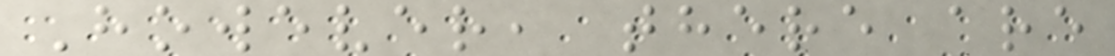However, there are
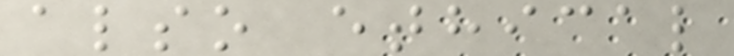also ethical
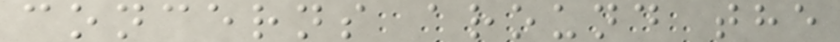concerns around the
